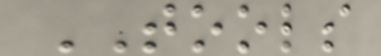TOOLS
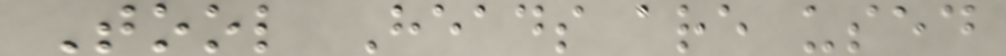Tool Heads are used
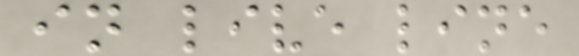in live line
